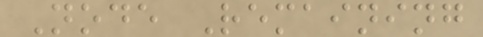Node Remaining
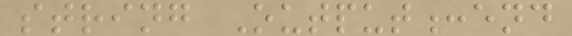string Output:end
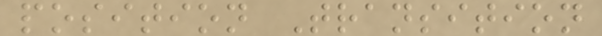position Transition
